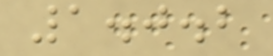1.0.2
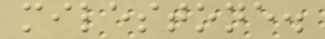milestone.
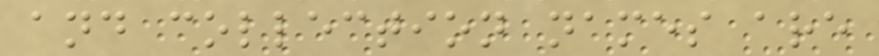and collection names are
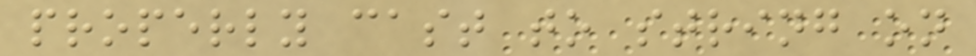properly cast to string on
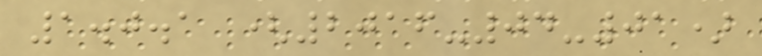1.0.1 (2016-04-01)
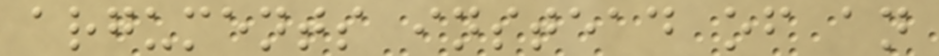arguments instead of an
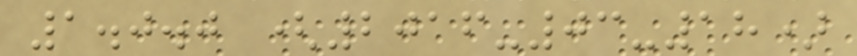1.0.0 (2016-03-18)
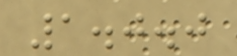1.0.0
